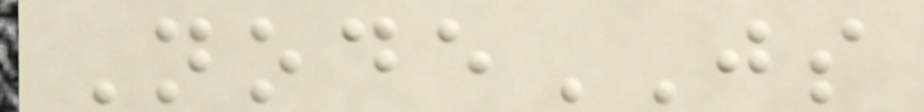NodeJS
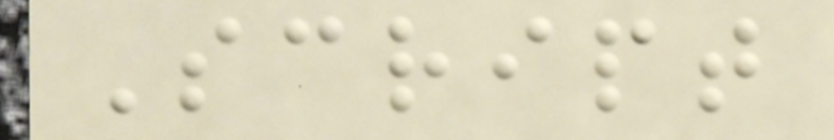Script
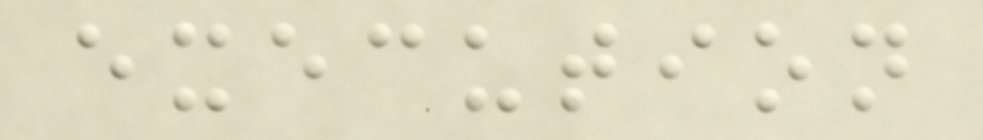execution
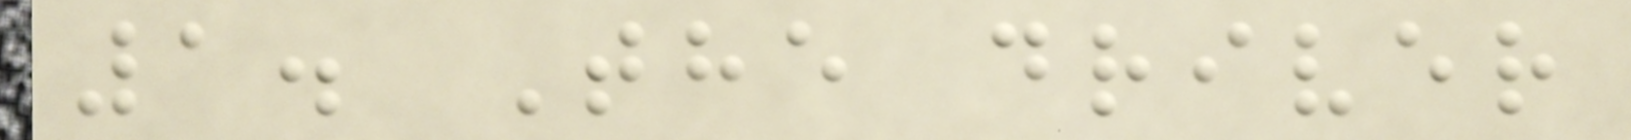1. The driver
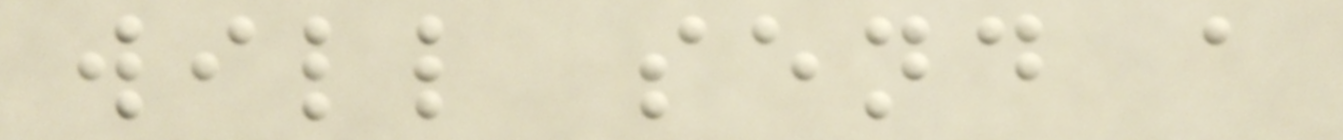will send a
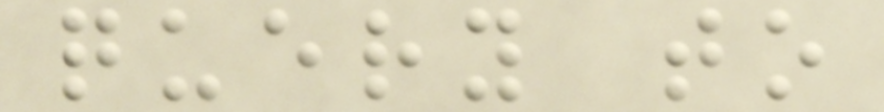query to
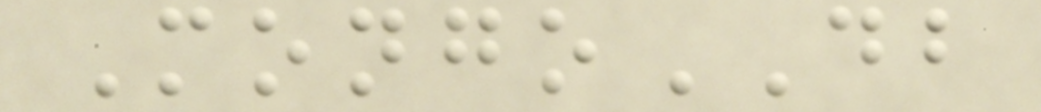MongoDB
